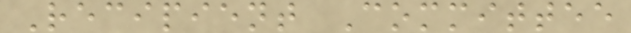Recipient Committee
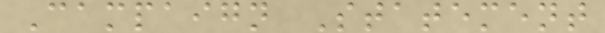Campaign Statement
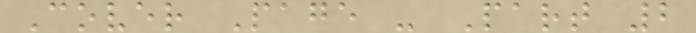Cover Page - Part 2
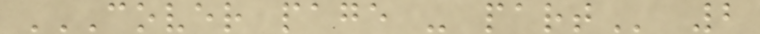COVER PAGE - PART 2
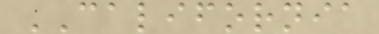CALIFORNIA
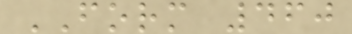FORM 460
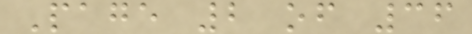Page 2 of 36
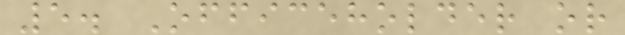5. Officeholder or
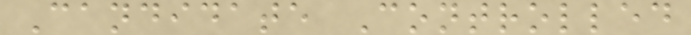Candidate Controlled
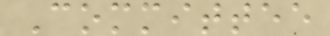Committee
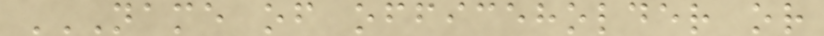NAME OF OFFICEHOLDER OR
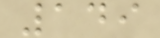149
